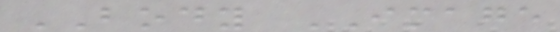BODY IMAGE
